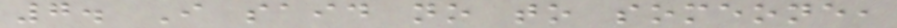7. I said no to someone,
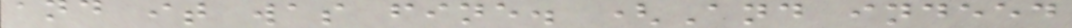and it was fine. (And indeed
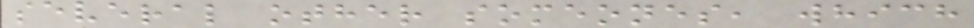several other someones, which
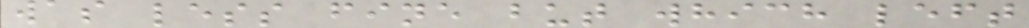was less fine but which left
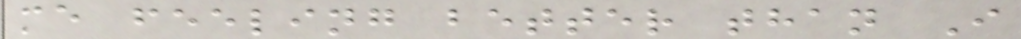me feeling better than I
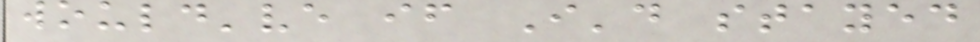would've if I'd stayed
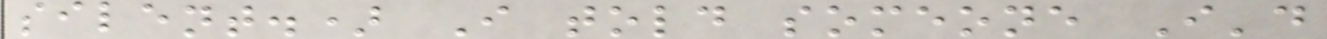silent.) I told someone I'd
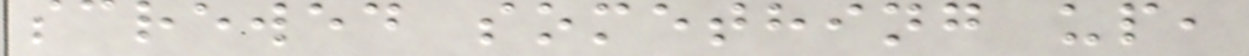screwed something up,
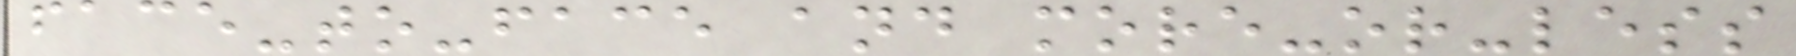face-to-face and more-or-less
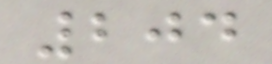204
